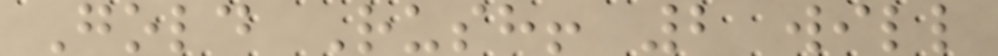Gold Rush! 2 will
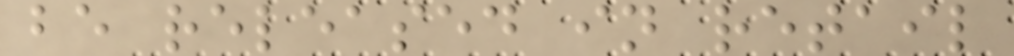be released in retail
